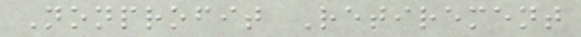Nonprofit Retirement
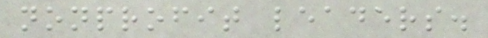nonprofit leaders.
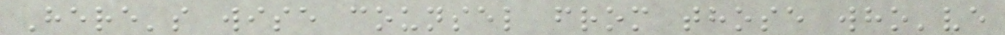Here's wise counsel from those who've
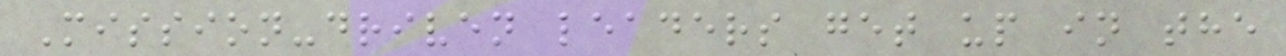Mission-driven leaders get up in the
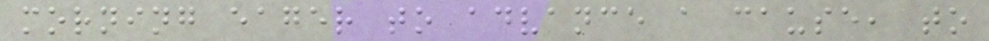morning eager to advance a cause, to
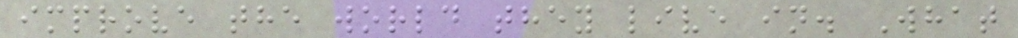improve the world they live in. What
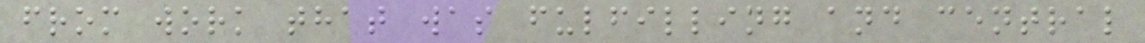from work that was fulfilling and central
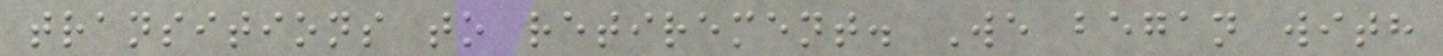transitions to retirement. We began with
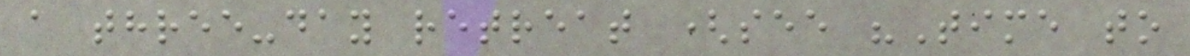a three-day retreat (see "Time to
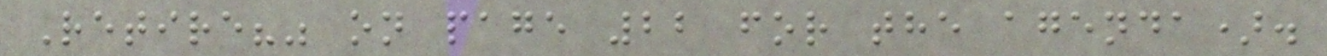Retire?" on page 22 for the agenda).
